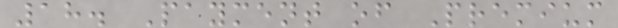18. Payment of Premium
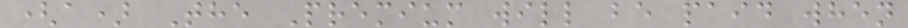(a) The Premium will be paid when
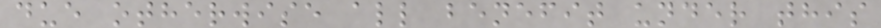due otherwise all benefit under this
